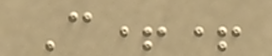C++
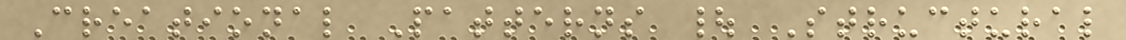Creational Patterns | Structural
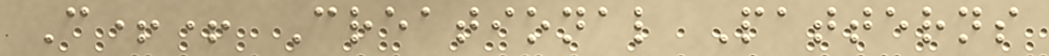C++ Creational Patterns
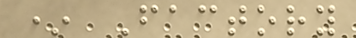* Factory
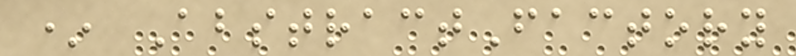* AbstractFactory
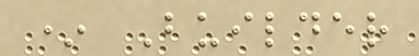* Builder
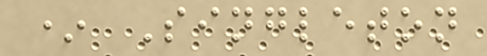* Singleton
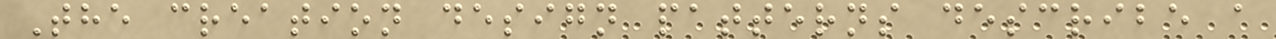The creation design patterns describe a
